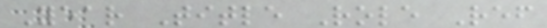Year Title Role Ref
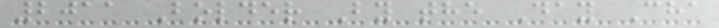2011 Bolder By the Day Cha
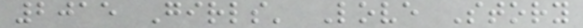2015 Girls' Love Story
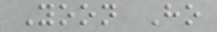Yoon Ho
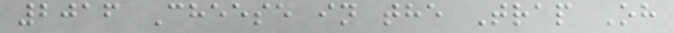2016 Cheese in the Trap Oh
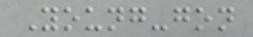Young-gon
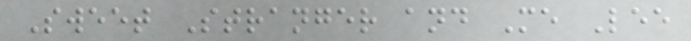Sweet Stranger and Me Lee
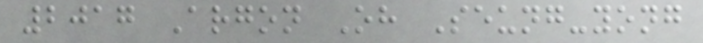2017 Argon Oh Seung-yong
